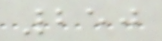250
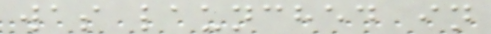was launched in
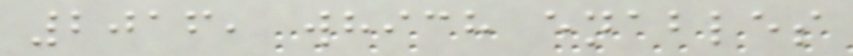2016, which enables
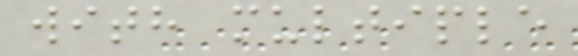with multiple
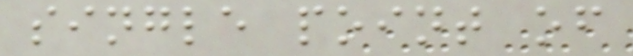single point of
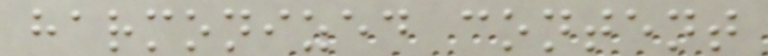harmonized content
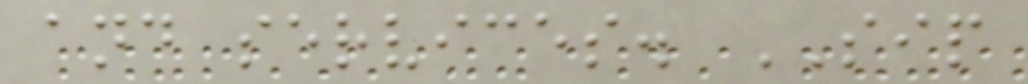and services. SIP
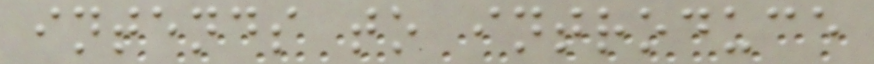intends to introduce
